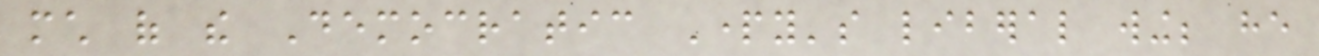much of the Democratic Party's liberal wing; he
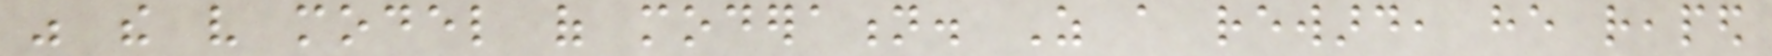was the very model of moderation. As a reward, he reaped
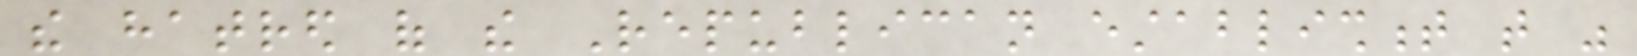the hatred of the Republican establishment that was
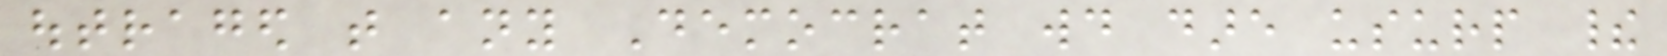outraged that any Democrat would dare usurp their
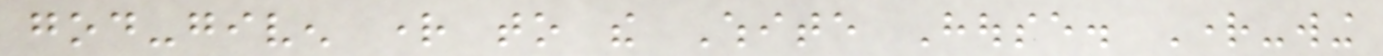god-given right to the White House. Right-wing
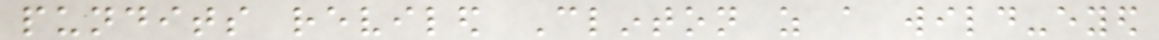pundits reviled Clinton as a wild-eyed
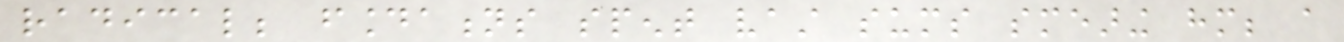radical; foundations spent vast sums smearing him; a
